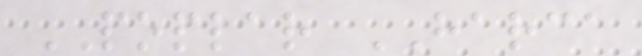POPLAR HARCA
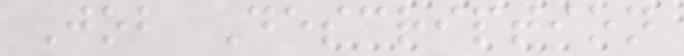Job Description
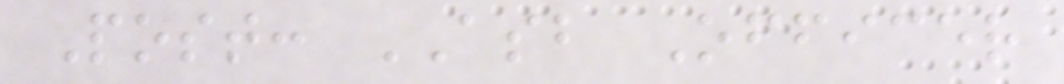Post: ASB Officer
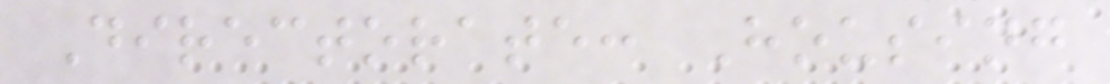Directorate: Housing
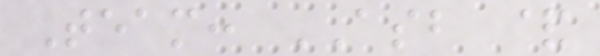Team: ASB &
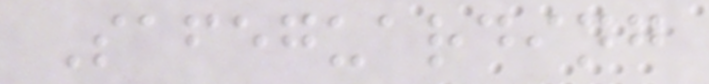Safeguarding
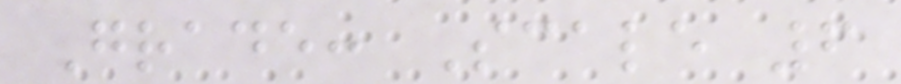Grade: Scale 6
